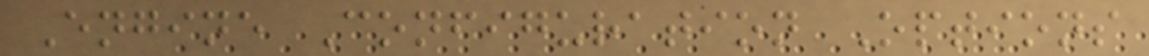Engine Configuration Options
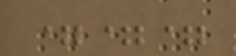===
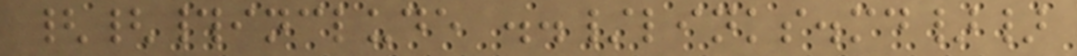{{#include ../links.md}}
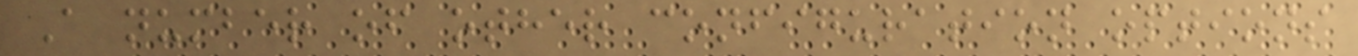A number of other configuration options
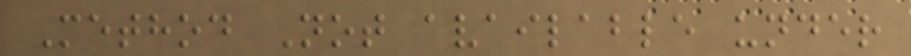Method Not available under
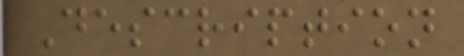Description
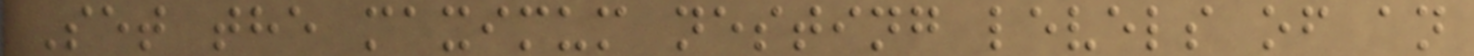Set the maximum nesting levels of an
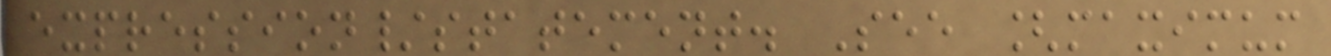expression/statement. See [maximum
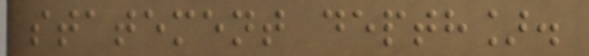statement depth].
